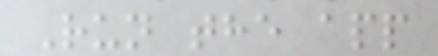Run the app
